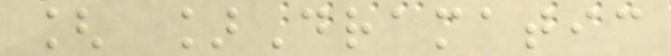[ ]Dramatic
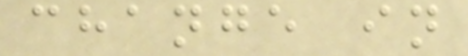change in
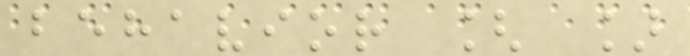behavior [ ]
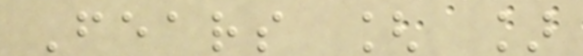Fears [ ]
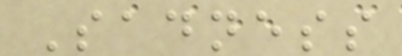Sadness
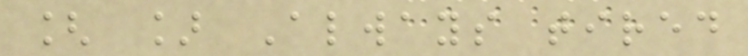[ ] Always tired
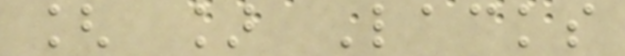[ ] Lacks
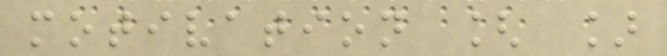motivation [ ]
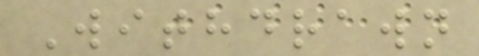Withdrawn
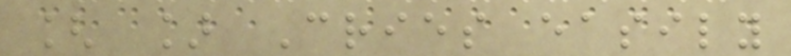[ ] Cries easily
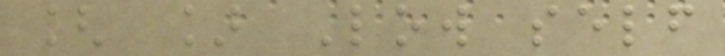[ ] Low self
